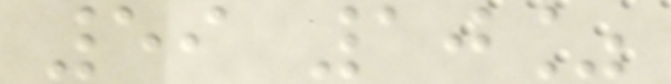59 10%
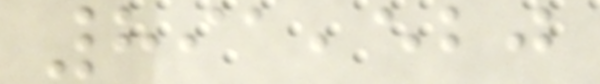891,520
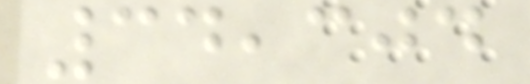34,304
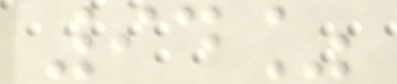94%
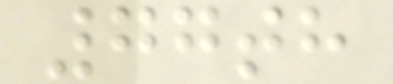77th
